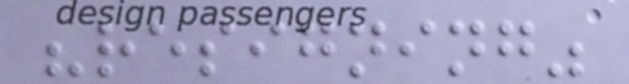"resigning"
